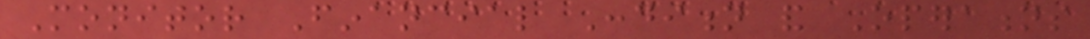Monitor Financial Condition and Operations
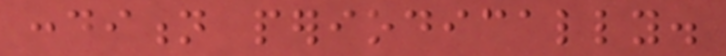condition periodically.
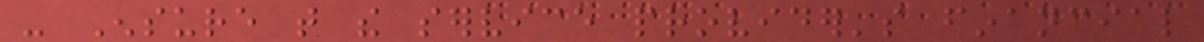- Ensure that the service provider's financial
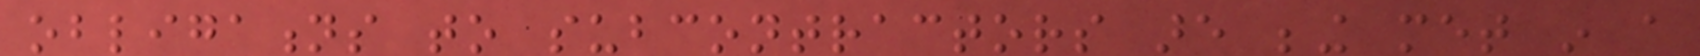obligations to subcontractors are being met in a
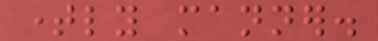timely manner.
